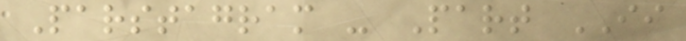Parstagram - Part II
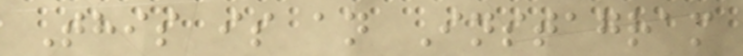This is an Instagram
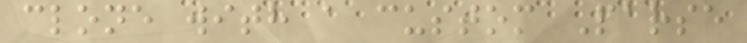clone with a custom Parse
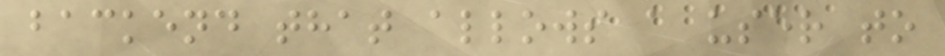backend that allows a user to
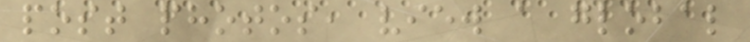post photos, view a global
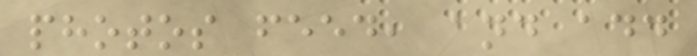photos feed, and add
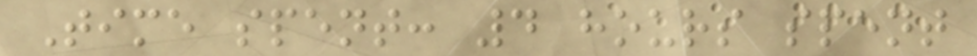Time spent: 4 hours spent
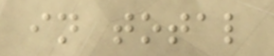in total
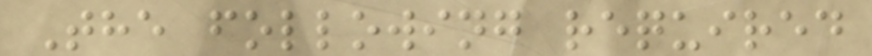The following required
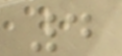4
